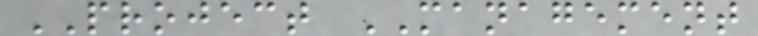PROJECT MANAGEMENT
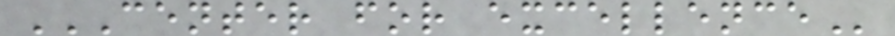CENTER FOR EXCELLENCE
